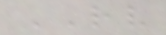RV
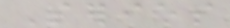Series
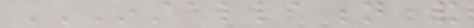INSTALLATION AND
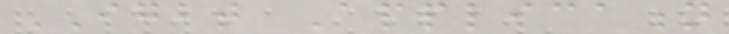IGBT Application
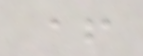+
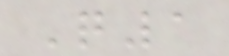Q1
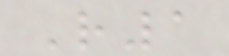R1
